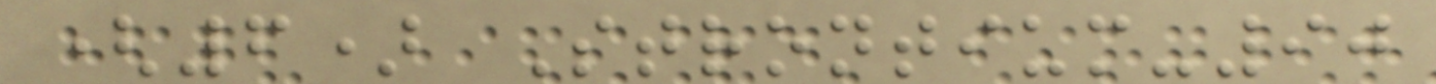(6) Strontium-90
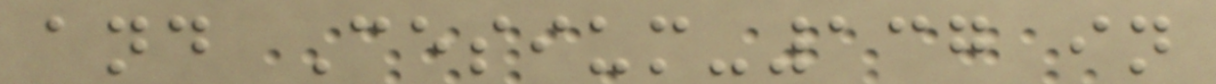and Cesium-137 in
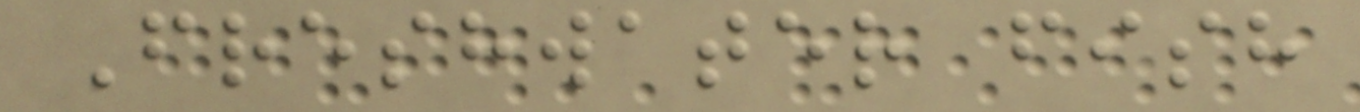Freshwater fish
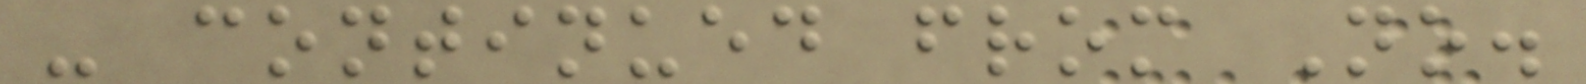- continued from No.
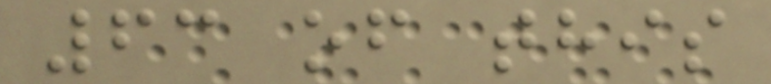63 of this
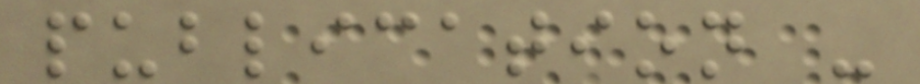publication -
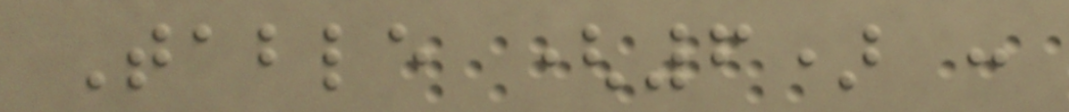Table (6) :
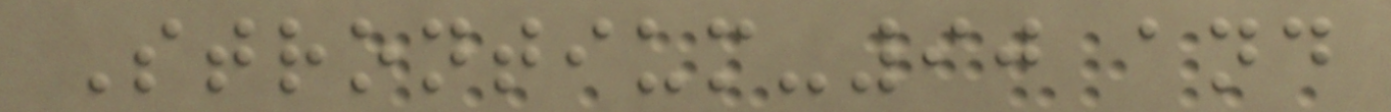Strontium-90 and
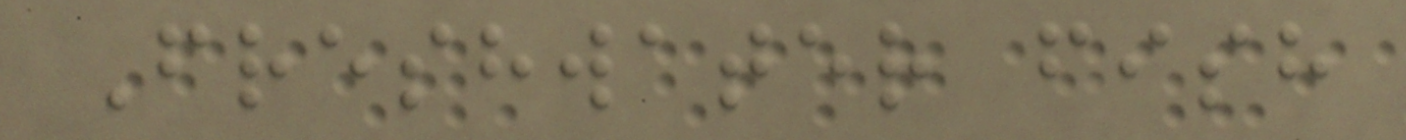Freshwater fish
